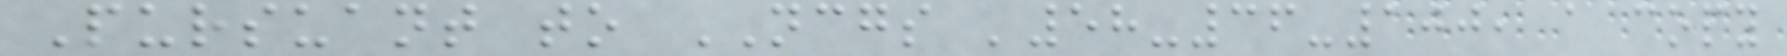Pursuant to NCGS '58-36-100, a copy
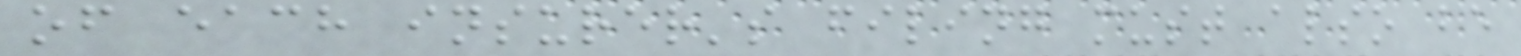of each insurer's filing must also be
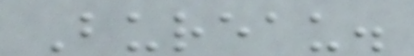Bureau.
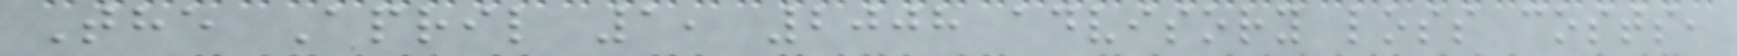The April 1, 2008 advisory loss costs,
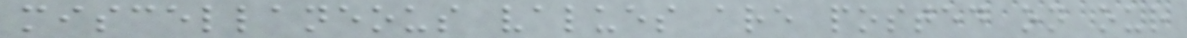miscellaneous values are posted on our
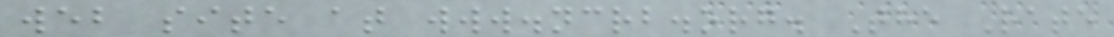web site at www.ncrb.org. The Rate
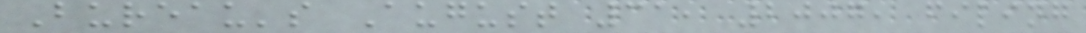Bureau's August 31, 2007, filing
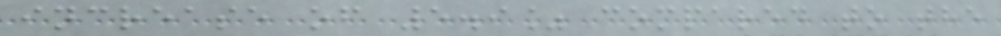increase of 5.9% compared to the
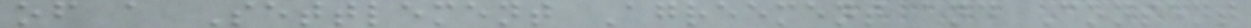of a Settlement Agreement and Consent
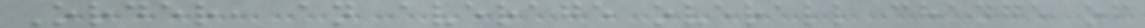Order, an average overall change of
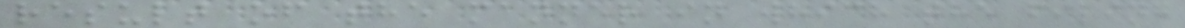result of the manner in which the filing
